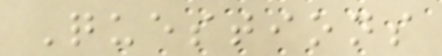Questions
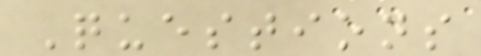Questions
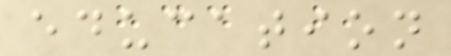education
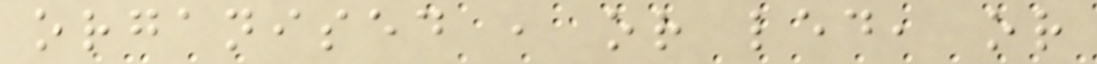organised , or led, or
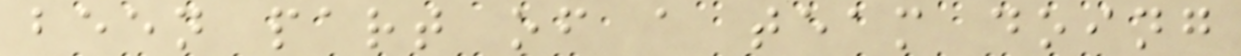been part of a team doing
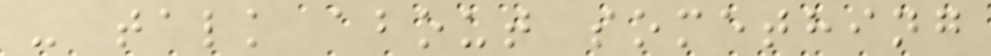- talk about something
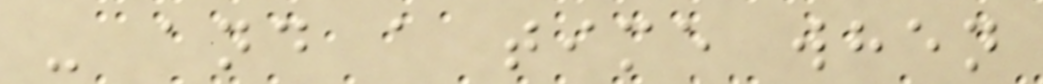- and a time when
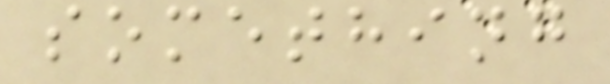something
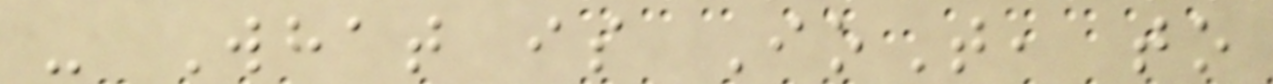- What is IoT, to
